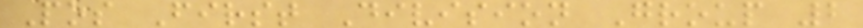Pos First Division Group 2
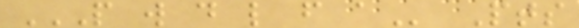P W D L F A Pts
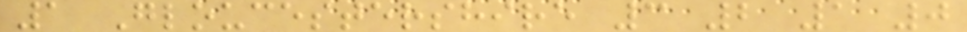1 Gloucestershire 3 2 1 0
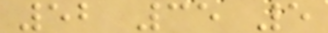52 35 5
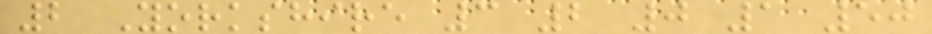2 Yorkshire 3 2 0 1 50
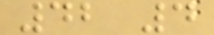42 4
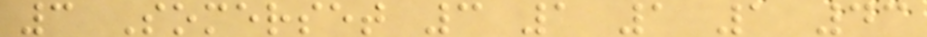3 Somerset 3 1 1 1 43
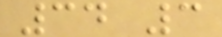34 3
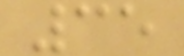35
